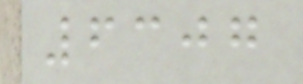6307
